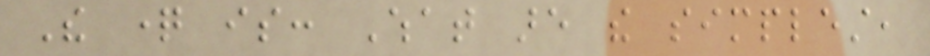The question is: What are the simplest,
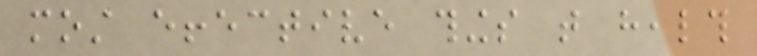most effective things that health
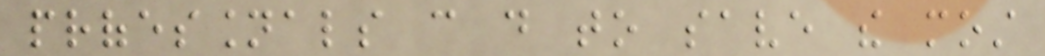professionals can do to save the most
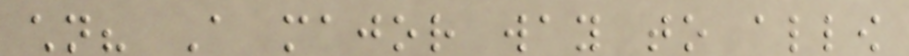children? A major way to allow
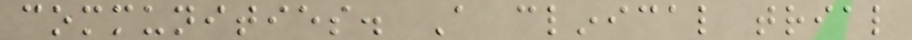communities. A clinical trial
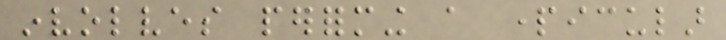involves performing a particular
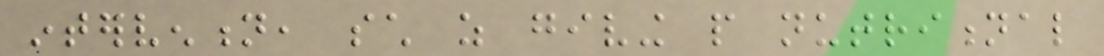intervention, such as giving people nutritional
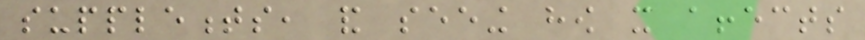supplements, and seeing how it affects
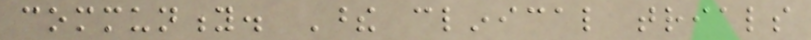community. These clinical trials
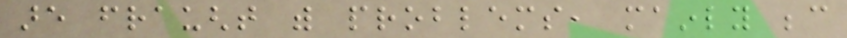are fraught with problems, mainly because
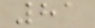81
